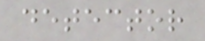detector
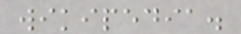wikipedia.
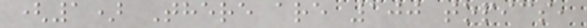(1) There are 100 topics,
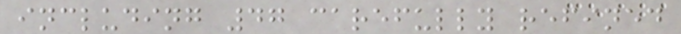including 47 carefully refined
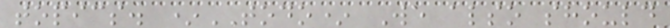topics. *TODO* We also should
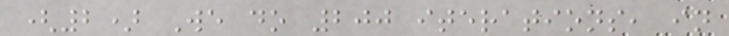(2) We do 200 iterations, in
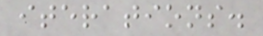iterations.
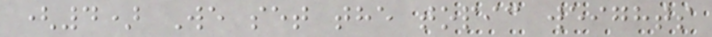(4) We set the topic weights
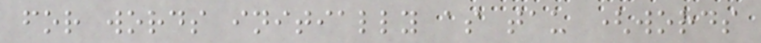for words initially as tau (words
